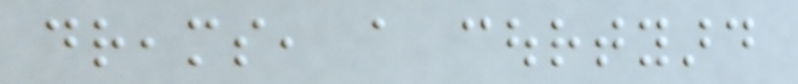dreams, a courtyard
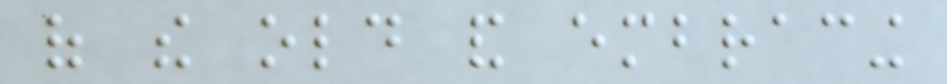of the old and embracing
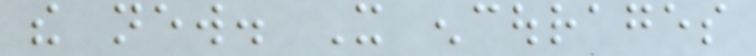the new. It encourages
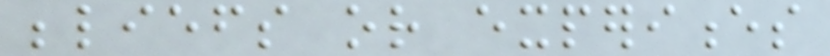beliefs or experiences
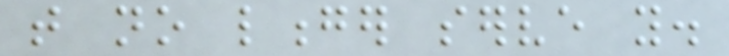that no longer serve you.
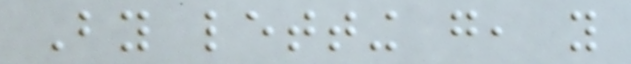By letting go, you
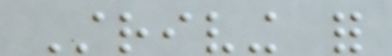Striving for
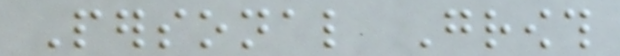Personal Growth
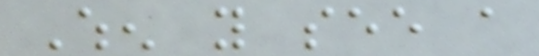When you see a
